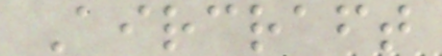Aircraft
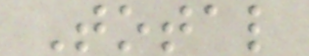Total
